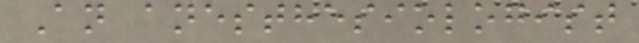An anesthesiologist
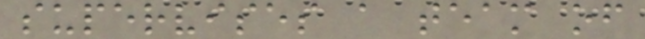supervises a team of
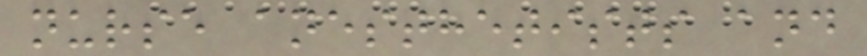nurse anesthetists and
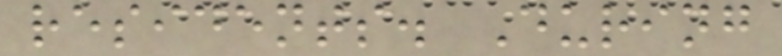residents. During
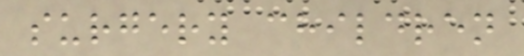surgery children
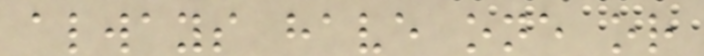always have one or
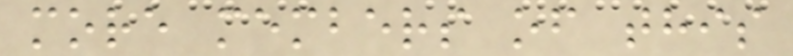more members of this
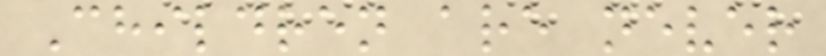Children are never
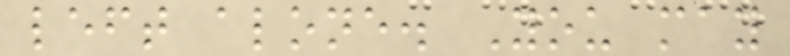left alone. You may
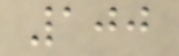100
